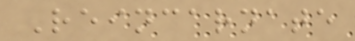Reincarnate
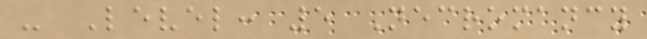- Level: 5 Necromancy
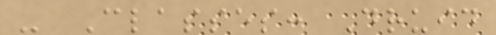- Classes: Druid
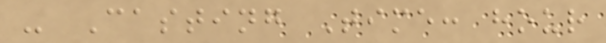- Casting Time: hour
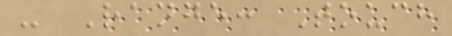- Range: Touch
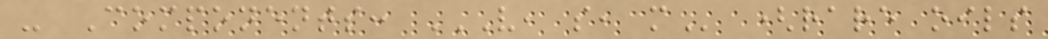- Components: V, S, M (rare oils
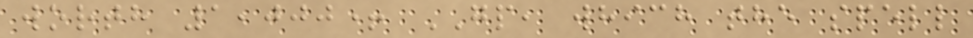worth 1,000+ GP, which the spell
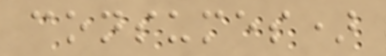consumes)
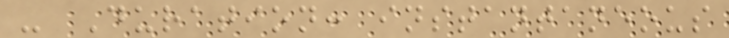- Duration: instantaneous
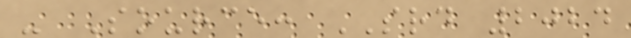- Source: SRD 2024
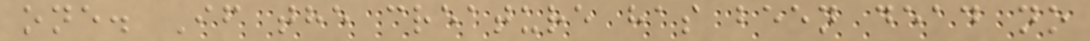one. If the creature has been dead no
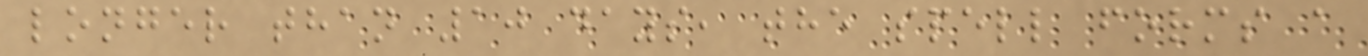longer than 10 days, the spell forms a
